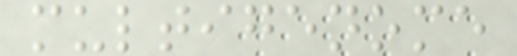multigenome
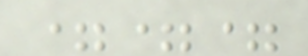===
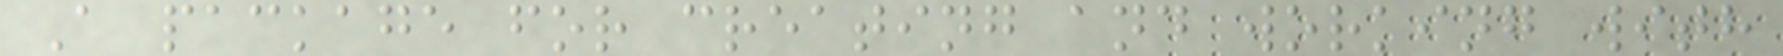A package for creating and working with
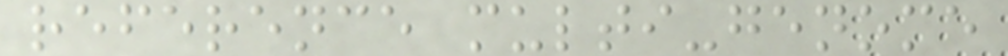reference multi-genome
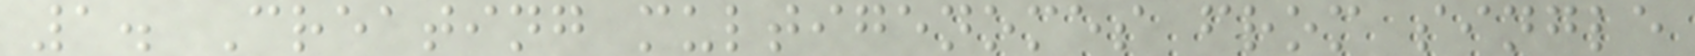1. Creating multigenomes from single
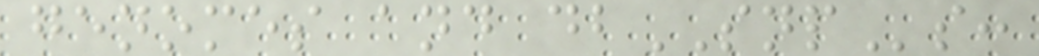genomes and dbSNPs:
